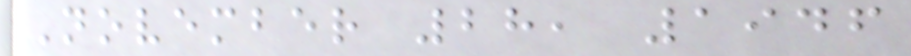November 28, 1946
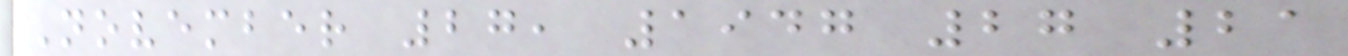November 27, 1947 27 21
